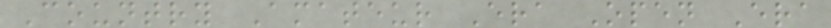Country Amateur Era Open Era
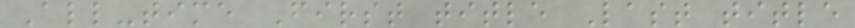All-time First title Last title
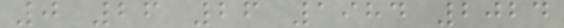0 26 26 1984 2024
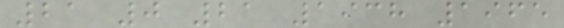21 0 21 1938 1965
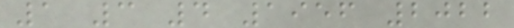1 3 4 1956 2022
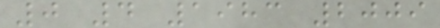0 4 1983 2009
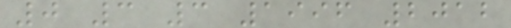0 3 3 1996 2012
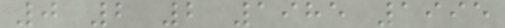0 2 2 1985 1995
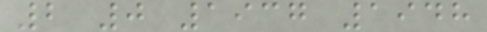2 0 1937 1948
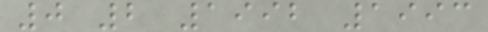0 2 1992 1993
